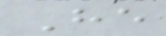He
